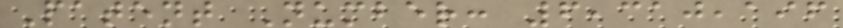Patent Number: 6,310,196
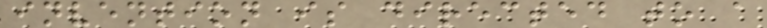invention is directed to a
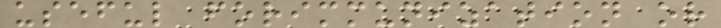useful forimmunization or
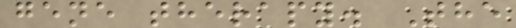gene therapy. The
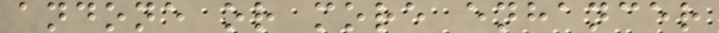andone or more enhancer
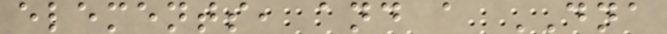elements, and a DNA
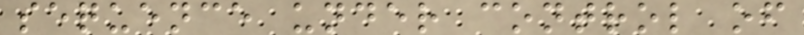sequence under control of
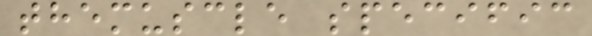themuscle specific
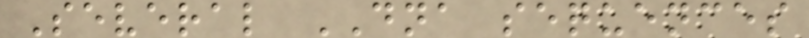Several DNA sequences
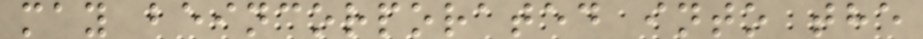may beincorporated into the
